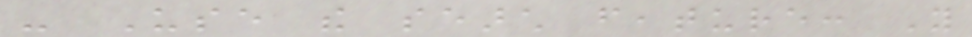- Use the search feature: You
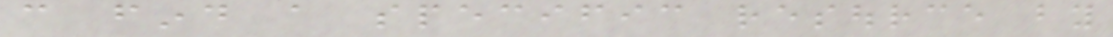can find a specific resource by
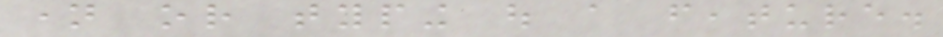name or typing out a feature.
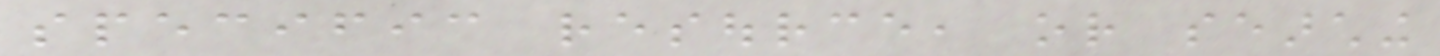specific resource, or searching
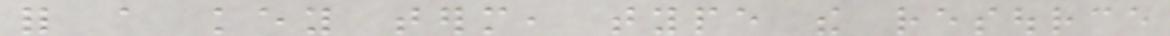for a key term, type the resource
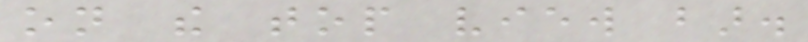on the top view bar.
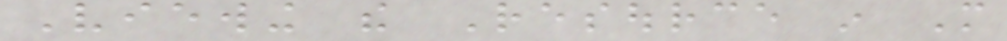Viewing the Resource in More
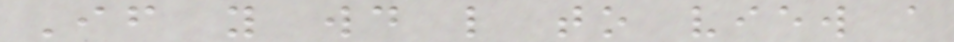If you would like to view a
